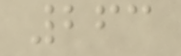263
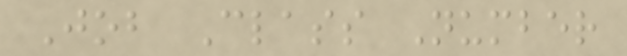Job Class Number
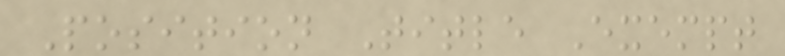Position Title Exempt
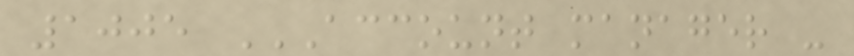1005 ACCOUNT MANAGER -
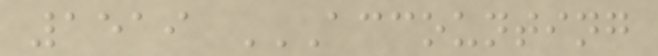1519 ACCOUNTING
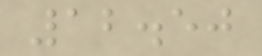12.50
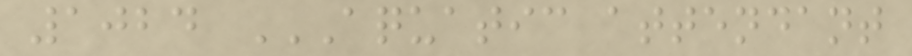1024 AQUATIC ATTENDANT
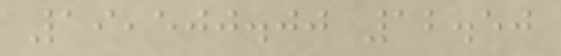19,500.00 12.50
